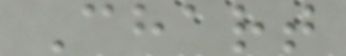Chart
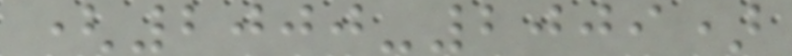(2000-2009)
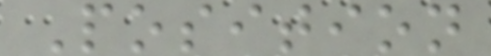Position
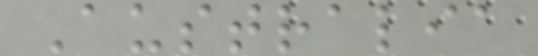Australia
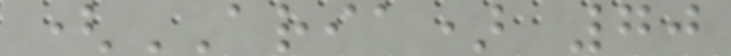(ARIA) 70
